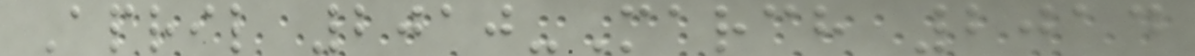April 2010-March 2014
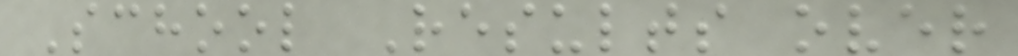School Results over
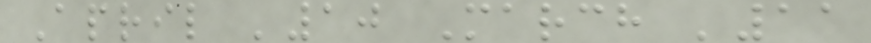April '10 March '11
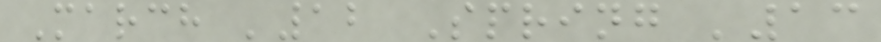March '12 Spring '13
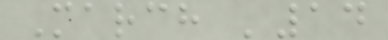March '14
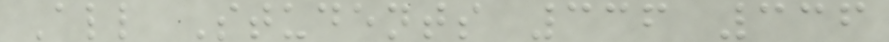All Students 336 336
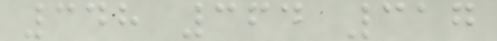348 364 317
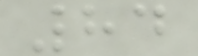84
